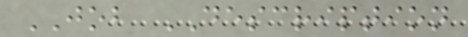JOB DESCRIPTION
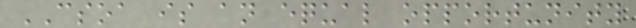CSOA is an equal opportunity
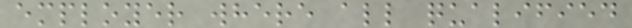employer where all qualified
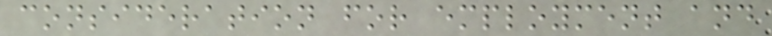consideration for employment and
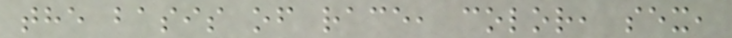the basis of race, color, sex,
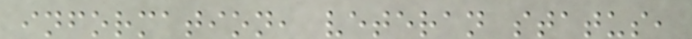information, veteran status,
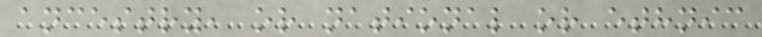ancestry, or national or ethnic
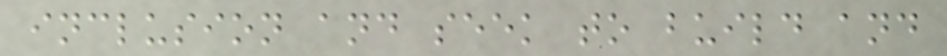inclusion and seek to build and
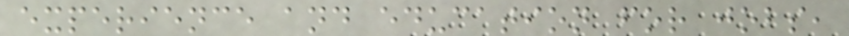experience and education for jobs,
